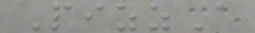PizzA
